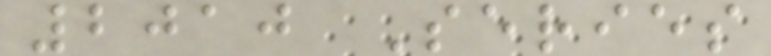2010 Series
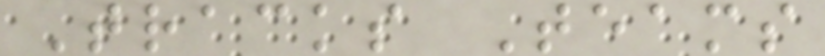Tracks Teams
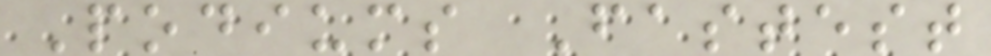Podiums Fastest
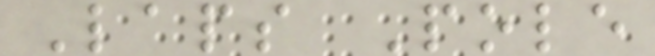Laps Pole
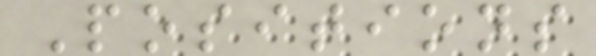Positions
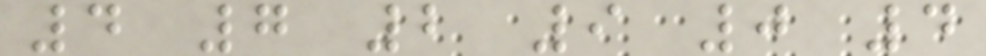4 7 2 9 0 4
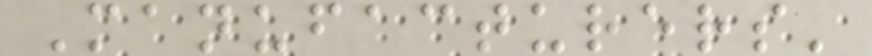Manufacturers'
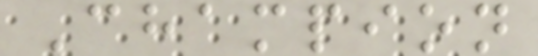Champion
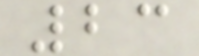23
